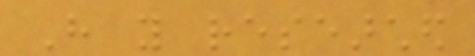Have you researched
